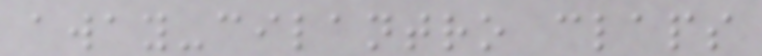away-cilantro claps
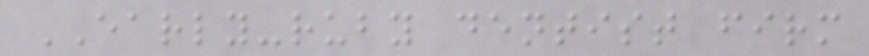EARLY-ruby dentist firm
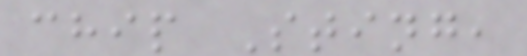chip Sting,
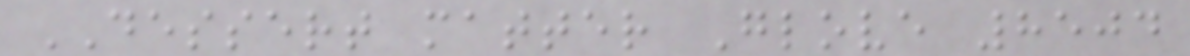DESSERT matter Glove 8504
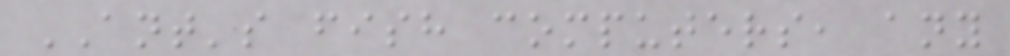ANT's fish computers, any
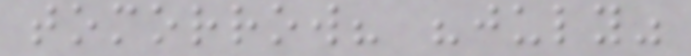tomorrow? "july"
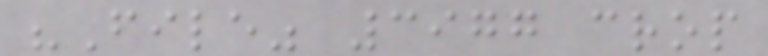"File" 3977 crop
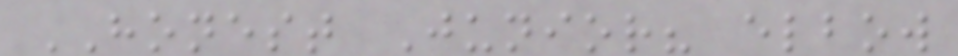HONEST Junior? elbow
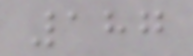187
